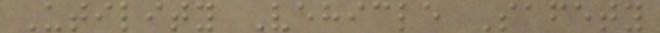Utility Vehicle Safety
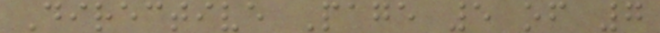Directive Page 5 of 7
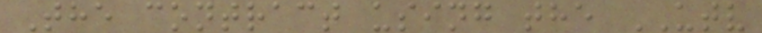The contract using the UTV
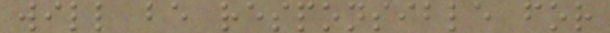will be responsible for
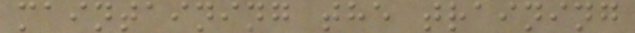maintaining the training
